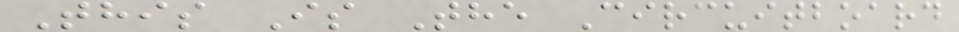This Is The Circuitboard
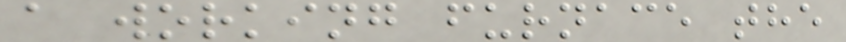a working furnace the
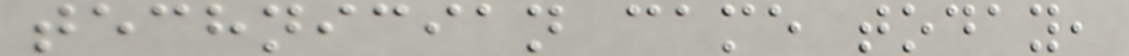technician came today,
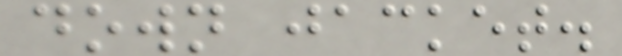down jacket.
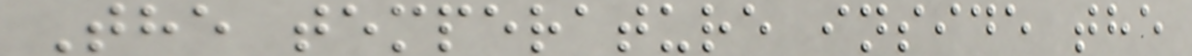The temperature inside the
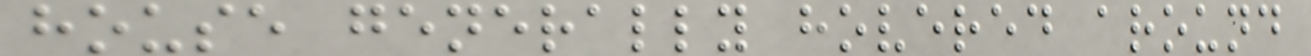house generally hovered around
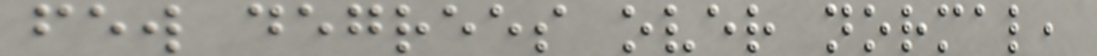few degrees over normal,
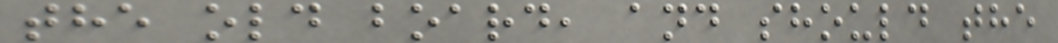the old board, and should the
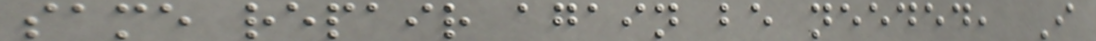same repair again be needed, I
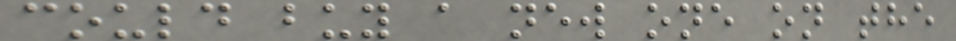could buy a new one on the
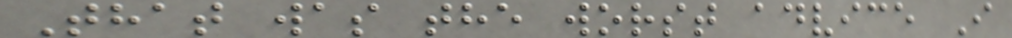That was the worst advice I
